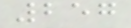257
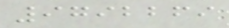9792269
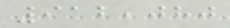912,080
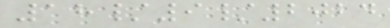18/9/2024
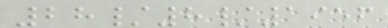28/8/1956
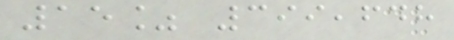15% 399,648
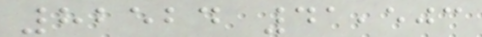82524 41,503
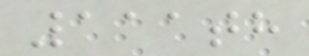111th
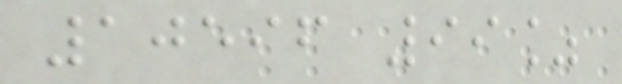10596 99%
